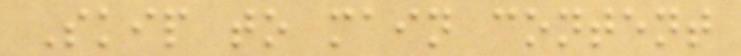Skip to main content
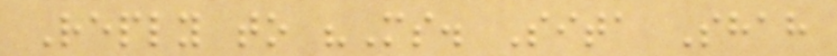Reply to "Ms. Sita Shah
